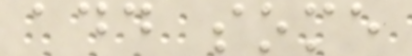add some
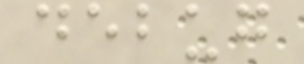debug
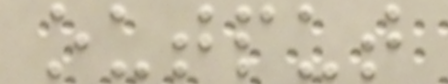output
